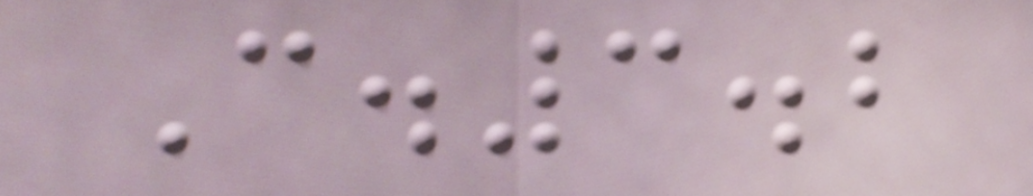C.3.2
